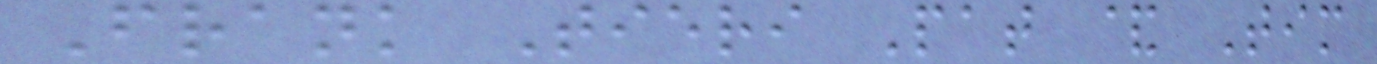Frank Tieri Pat & Tim
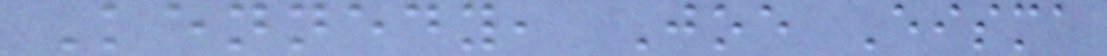Kennedy, Joe Eisma
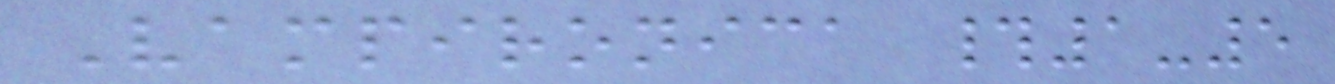Vampironica #1-5
